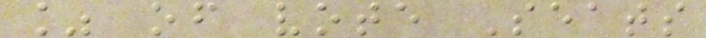% of vote Seats
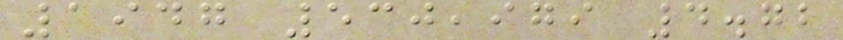1947 530,979 4.72
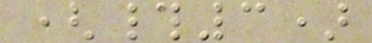(#3)
